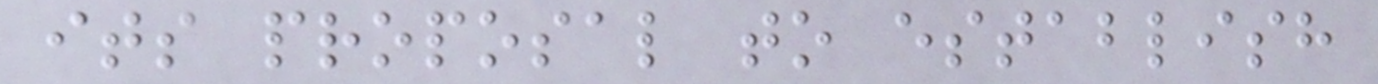its proposal to establish
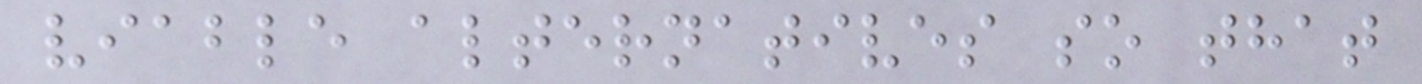viable alternatives so that
